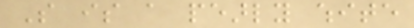So is a pearly white
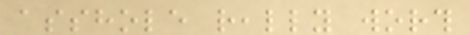asshole really worth
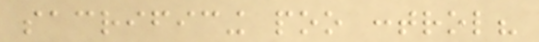sacrificing poo control?
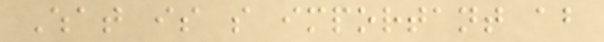What is so important about
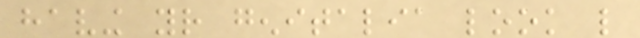having your genitalia look like
